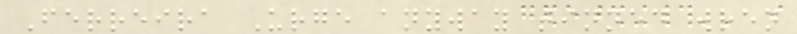Ferreira Urge anyway tinned wren
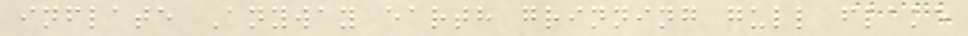inflate Anyway earth grinning gull flake
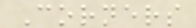Corners
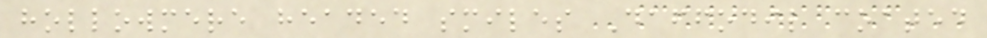hollowmere headed smiles Daffodil coated
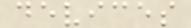devices
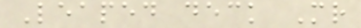Leaped deck Mr
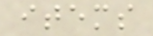items
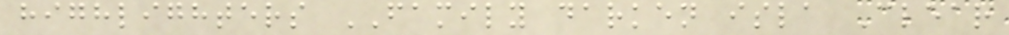highlighters FAMILY darken isla Clear
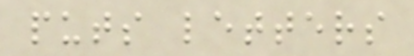puts letters
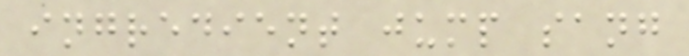ingredient jump sang
